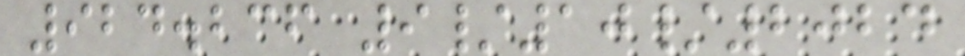924.236 9/10/2024
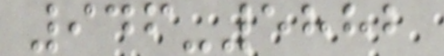946-5882
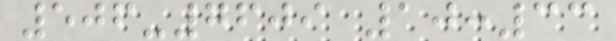506-7609 10:33
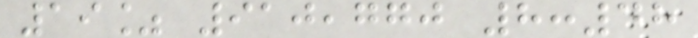19% 910,770 8:48
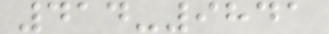414-9841
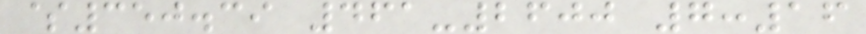$350.39 461-2600 7:16
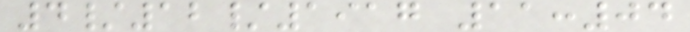4/12/1917 11:04
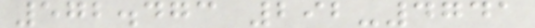572.473 292-4741
